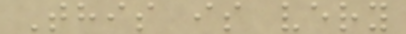This is very
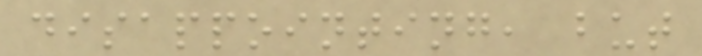disappointing, but
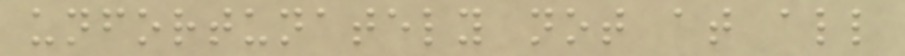unfortunately not at all
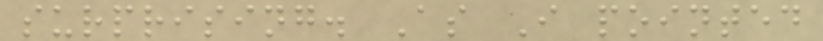surprising. As I pointed
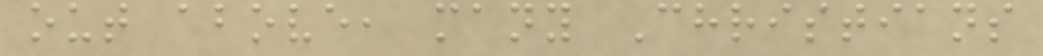out above, many Christians
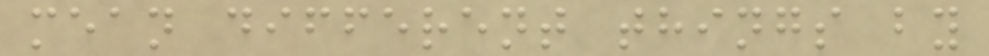mean different things by
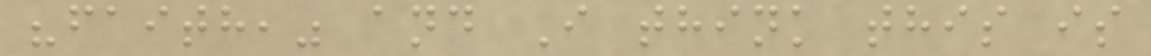"faith," and I think this is
